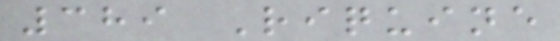389 Riquine
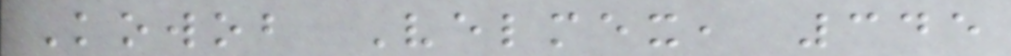Kowob Velmex, 345
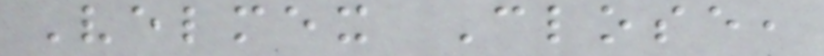Velmex Close,
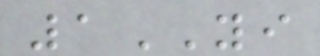1YI
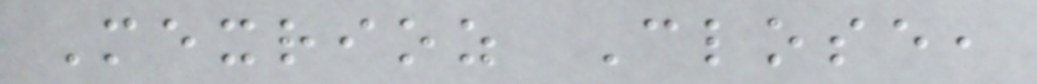Mexrioz Close,
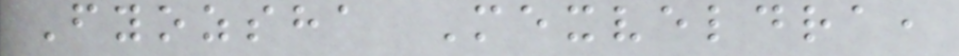Fyozsha Mexveldra,
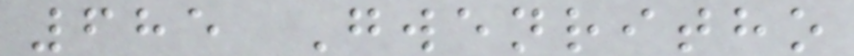685 Gwenritho
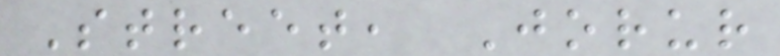Street, Jorur
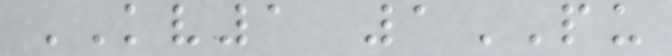KV1 1PU
